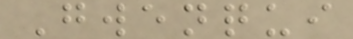Gwenqui
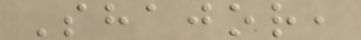Shajor,
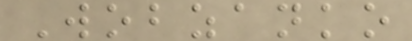Wobzanko
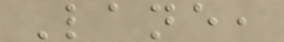Lane,
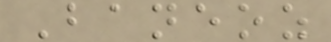Baneoz
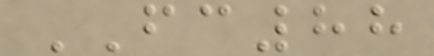FC88
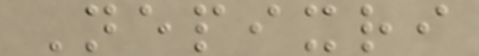Nepixri
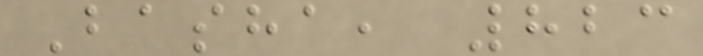Basha, 823
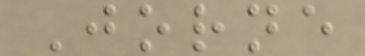Jorne
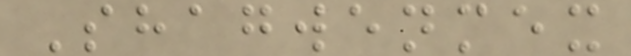Shagwenmex
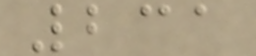231
